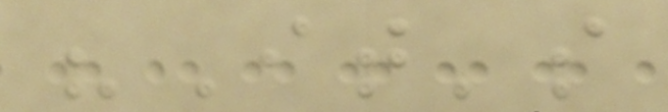"It's
